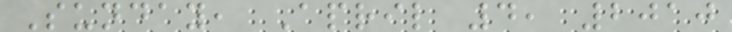Sunday, April 4, 2010
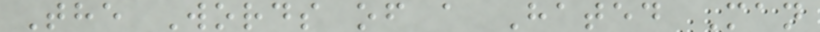The Words of a Hated Man
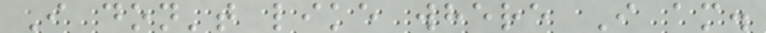I don't like where I am.
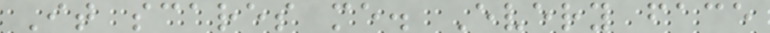It scares me. Every face
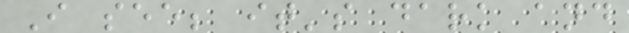I see; it's dark and
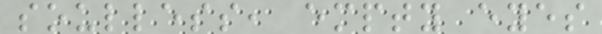soulless, empty eyes
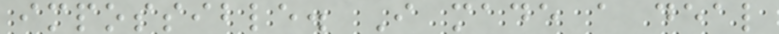impossible. I made a deal
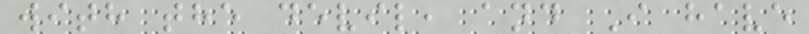with the devil, and I have
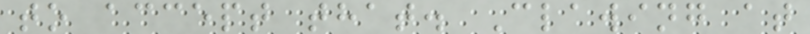to accept that. Clawing at
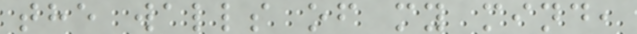the walls of my mind,
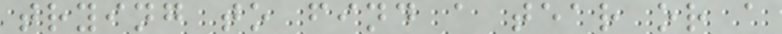trying to find a tear or a
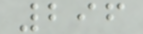296
